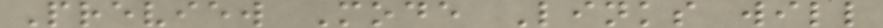Preview Mode Links will
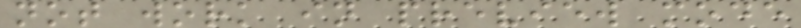not work in preview mode
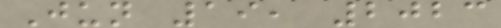Jun 19, 2023
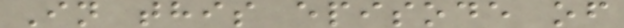In this episode of
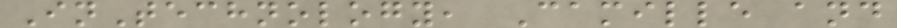InTechnology, Camille and
